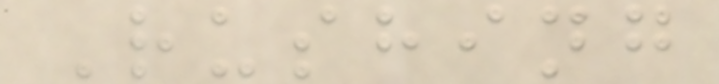Rushing
